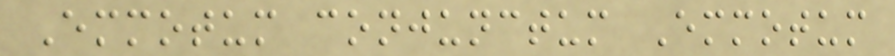Emmotum conjunctum Emmotum
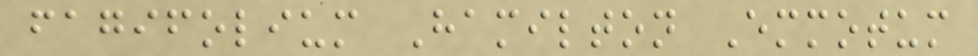fagifolium Hamilton Emmotum
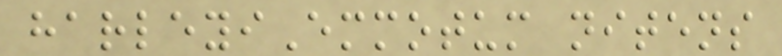harleyiEmmotum nitens
